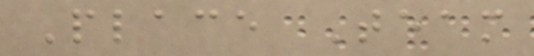Place Team
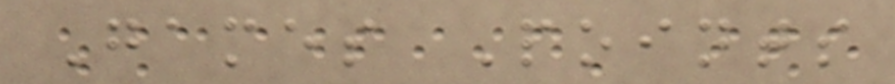Games Points
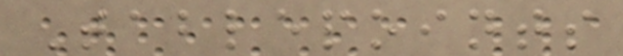Tablepoints
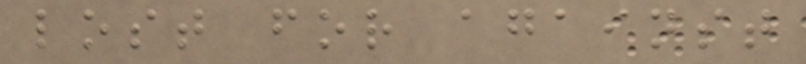lost for against
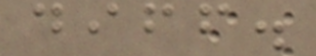diff.
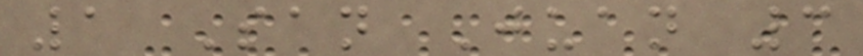1 San Juan 3
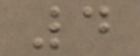4
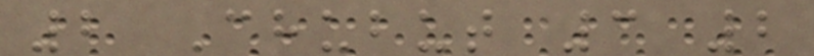2 Chubut 3 2
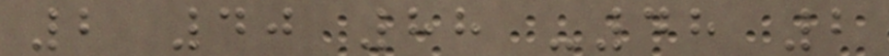2 40 88 -48 2
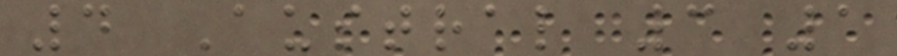4 Austral 3 1
